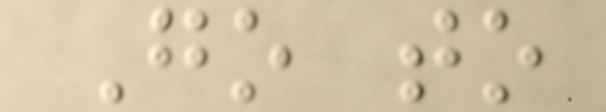Go to
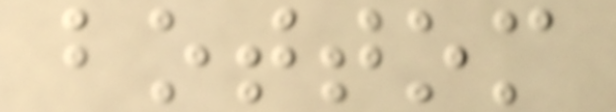bottom
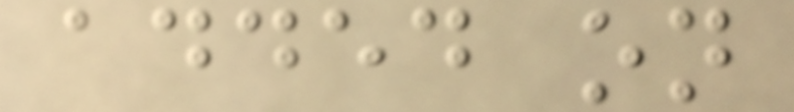added on
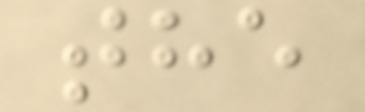the
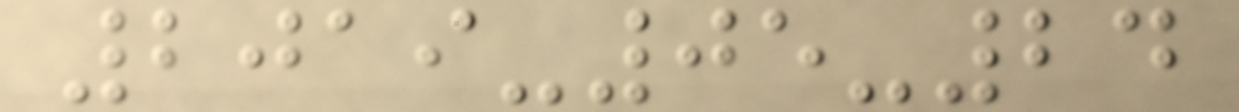2019-05-24
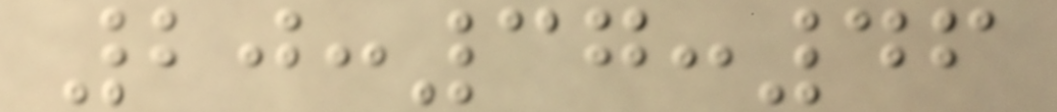20:37:46
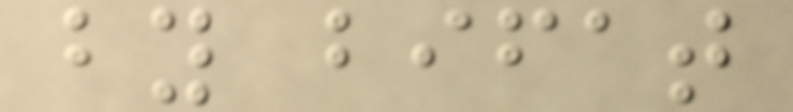by bifat
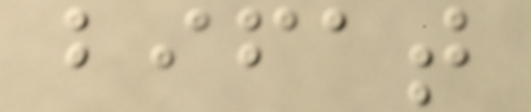bifat
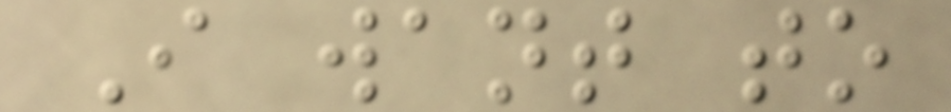I want to
